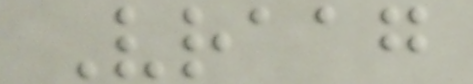Vraag
